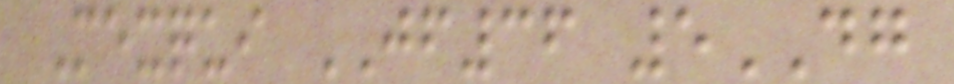Mexqui JF36 5DG
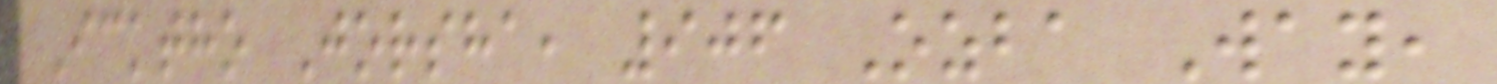Icktho Jorsha, 906 Ozba Way,
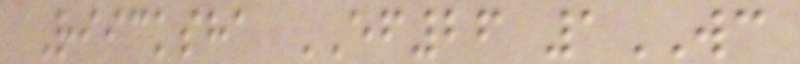Riicksha EF26 1WC
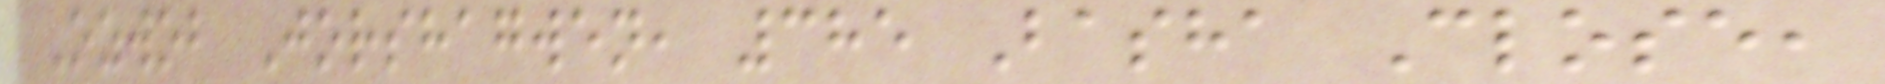Ozwob Jorshagwen, 385 Basha Close,
